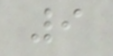9
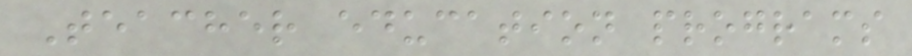Teacher education programs
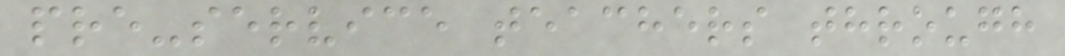pre-service teachers through
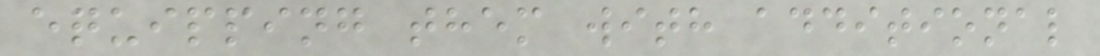equipping them with additional
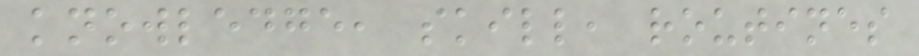knowledge, skill, routines
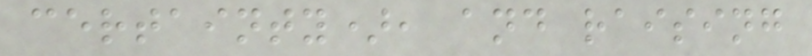certainty), and raising
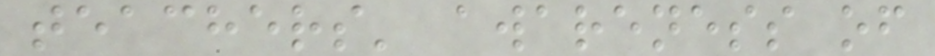teachers' awareness of
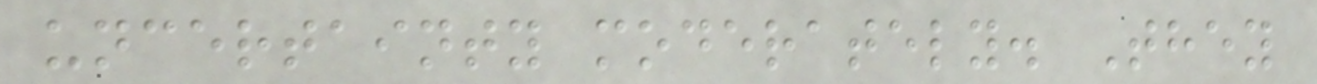uncertainty moderately. They
